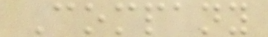Company
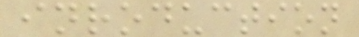inroduction
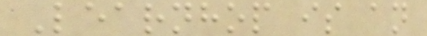Learnhop is an
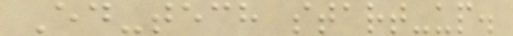Ed-tech start-up.
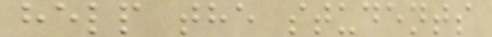help the students
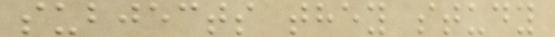subjects they study
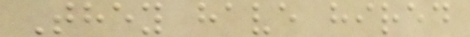They have hired
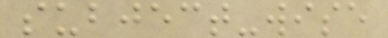subject-wise
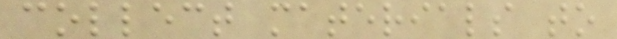collect materials to
